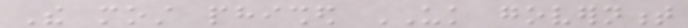The most phished UK government
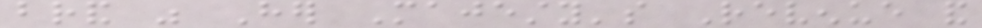brand was Her Majesty's Revenue and
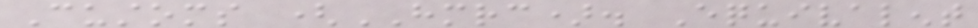Customs (HMRC). Equivalent
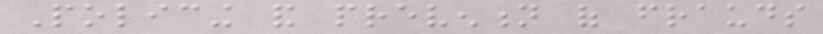Policing and prevention of frauds
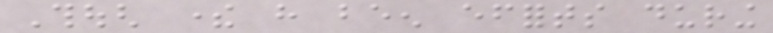Though there have been efforts during
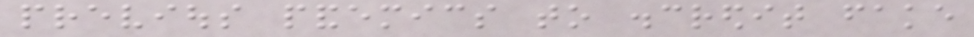previous pandemics to discredit fake
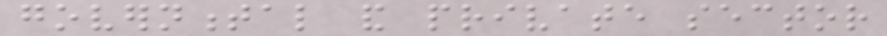governmental and private sector
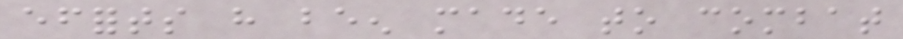efforts have been made to combat
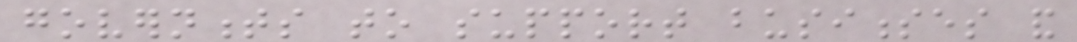governments to support businesses and
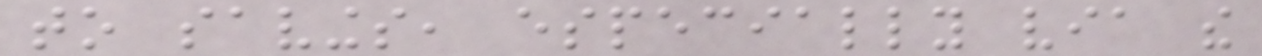to savings, especially via the
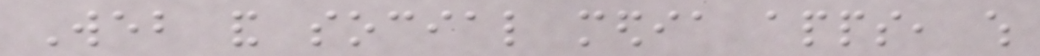Web and social media apps, which
